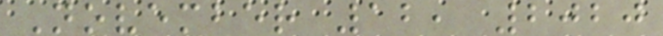November 12, 2020
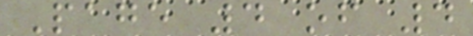Page 4 of 4
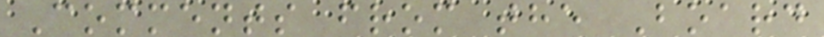Comments from the Board
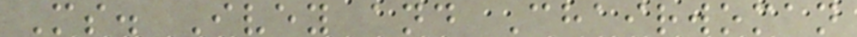Ms. Ivey and Chairwoman
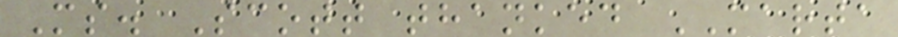Ms. Scott thanked MARTA
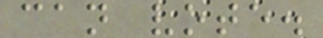can vote.
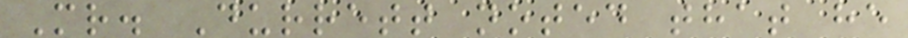Mr. Durrett noted that he
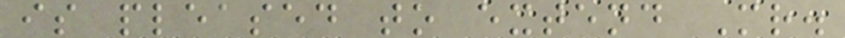is pleased to extend Mr.
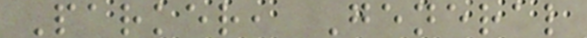Parker, General
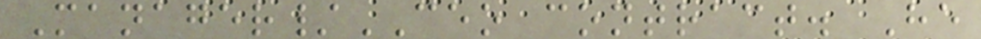Manager/CEO contract. He
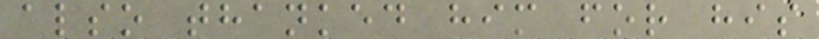also thanked him for his
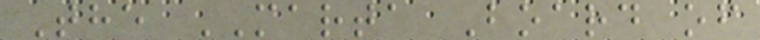The MARTA Board of
